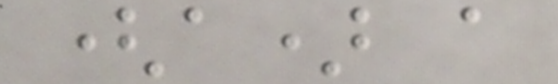(a) a
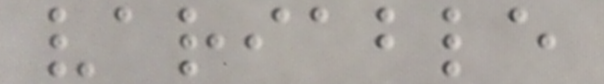variable
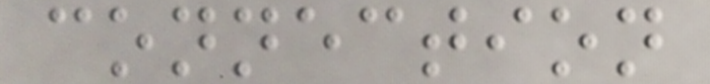connection
